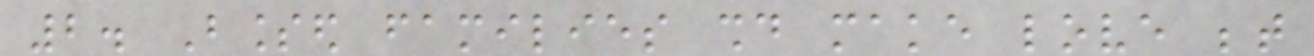2. Blessed families should make love between
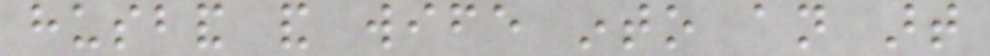husband and wife into an art
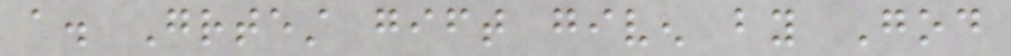a. Greatest gift given by God
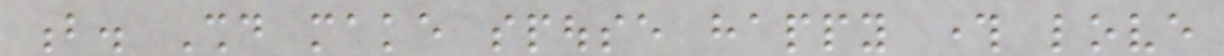b. Should make spouse happy through love
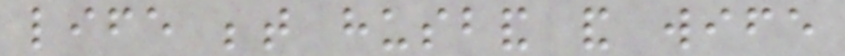life between husband and wife
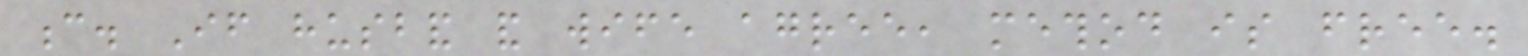c. If husband and wife agree, method is free.
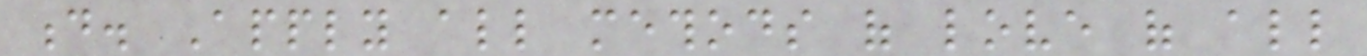d. Apply all methods of love of all
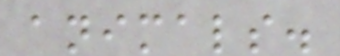animals.
